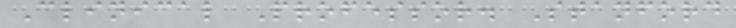Clinical Professor. Stanford
